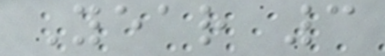Year 3
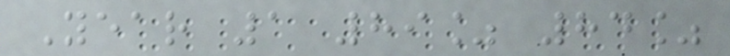Year 1 89% 84%
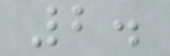2.
